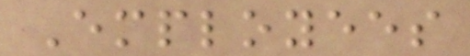Employees
